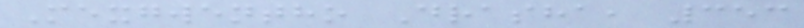Mexgwentho Drasha, 353
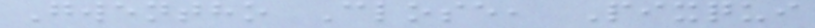Gwentho Close, Pixqui
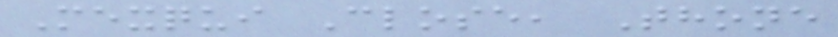Mexqui Close, Thone
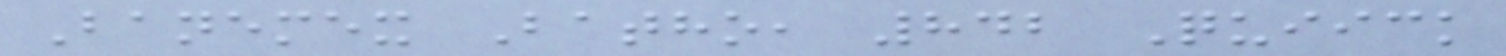Banemex Batho, 842 Quiick
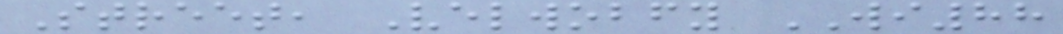Street, Velwobfy WI88
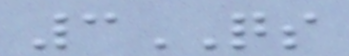3QS
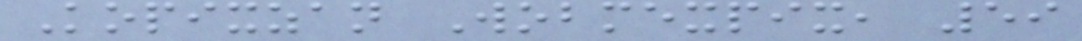Kopixzan Wobmexpix, 59
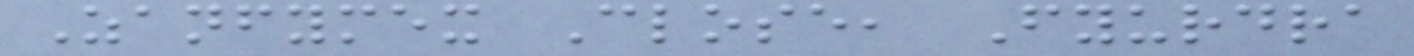Zanfymex Close, Fyurdra
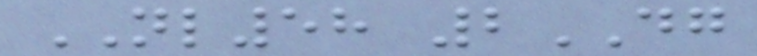NL58 2DG
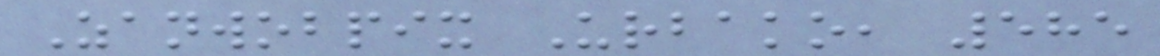Zanwobpix Urbako, 585
